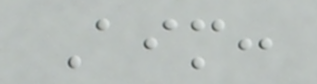Aim:
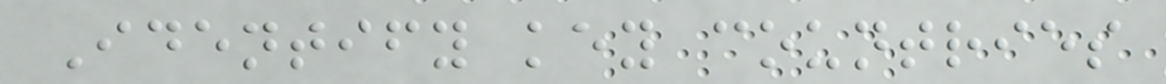Identify key countries
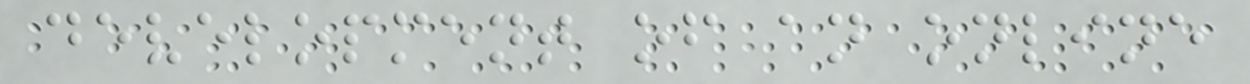development of an online
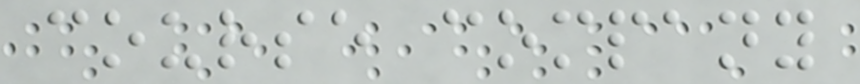course company
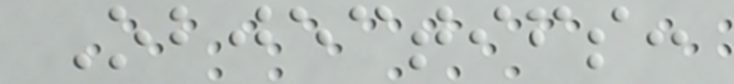Objectifs:
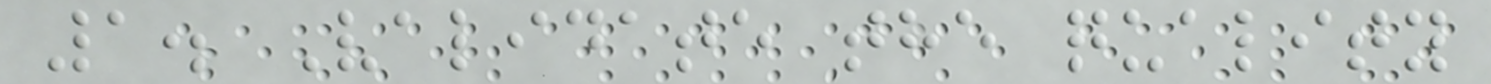1. Validate the quality
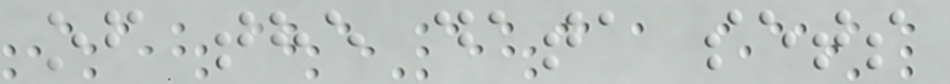of the data sets
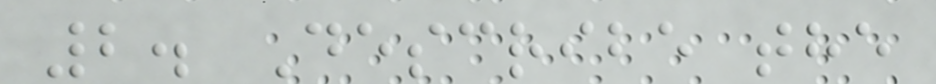2. Describe the
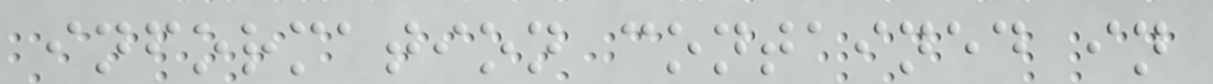information contained in
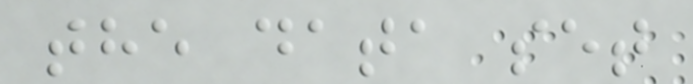the data set
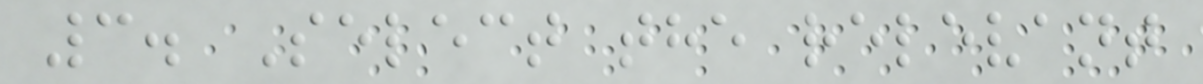3. Select the relevant
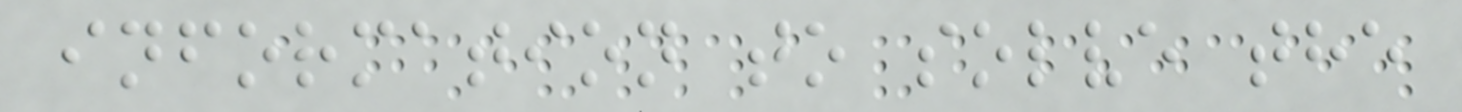information to solve the
